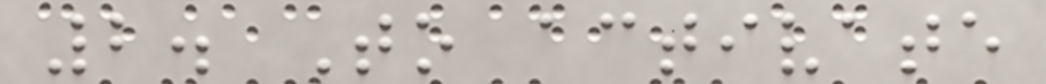2. To activate
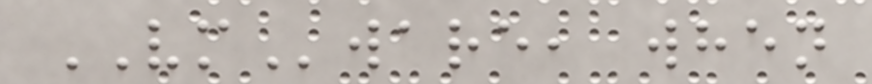VMware, when
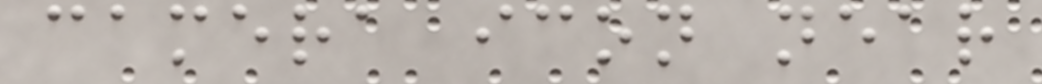camera icon near
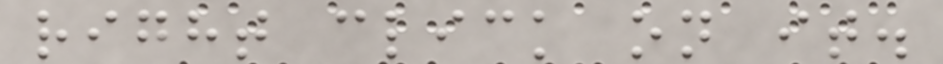right click on it.
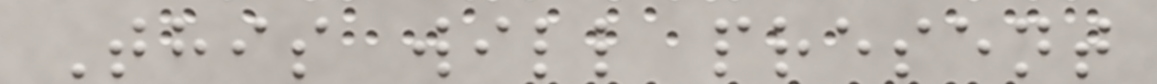This will present
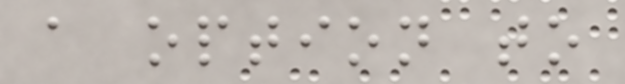a option to
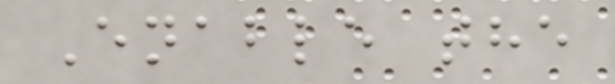Enable the
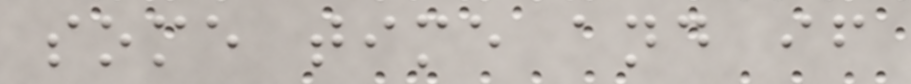some time and if
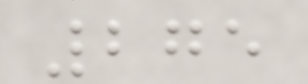275
